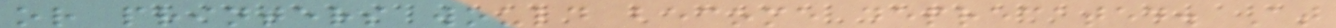or printers would become deprecated. At
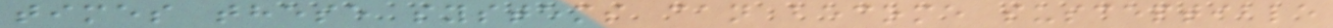times these systems can become susceptible
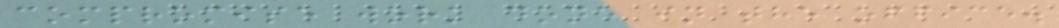compromise work done in the office.
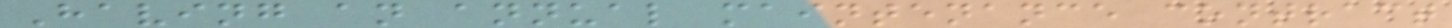Having an annual maintenance contract
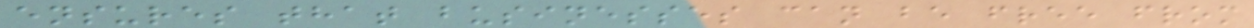ensures that businesses can be free from
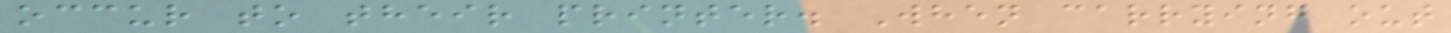occur to their printer. When carrying out
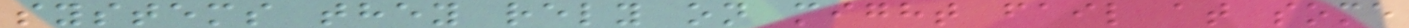systems they rely on might fail at some
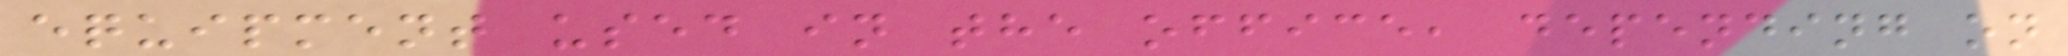equipment used in the office, depending on
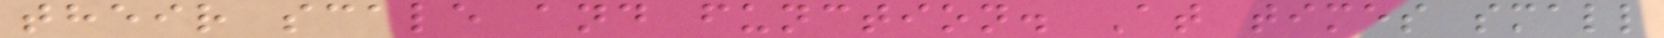their scale and function. At times small
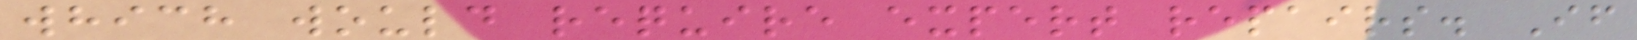which would require expert repairs. If
